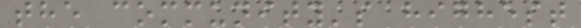the community's highest
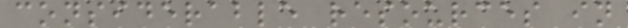considerable resources in
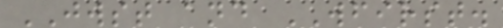JWST and WFIRST.
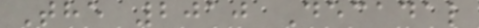The 2010 Decadal
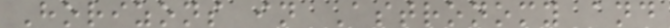Horizons in Astronomy and
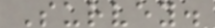Survey.
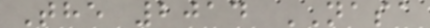The 2014 NASA
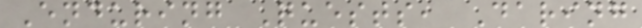Enduring Quests, Daring
